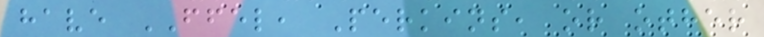have FFEL, Perkins, or other
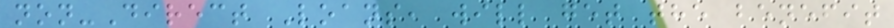non-Direct Loans, will get the benefit
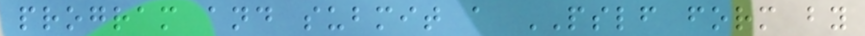program and submit a PSLF form by
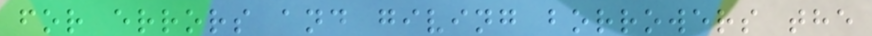for errors and giving borrowers the
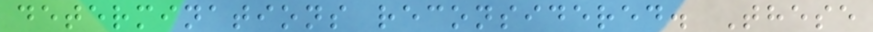determinations reconsidered. These
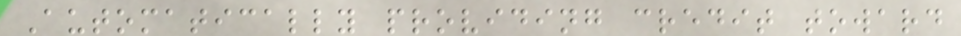Automatically providing credit toward
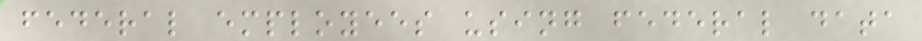federal employees using federal data
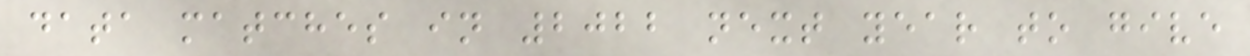data matches in 2022 next year to give
